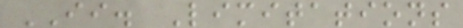II. Limitations
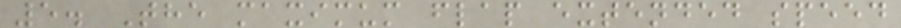5. The maximum flap extended speed
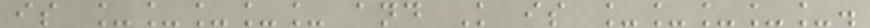is _____ and K is _____.
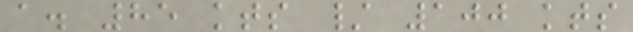a. 85 kts / 100 kts
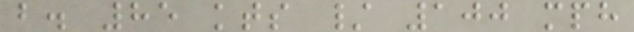b. 85 kts / 100 mph
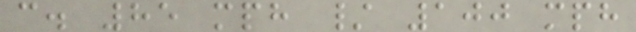c. 85 mph / 100 mph
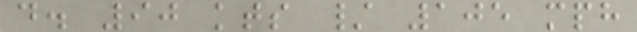d. 90 kts / 105 mph
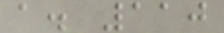a. 110
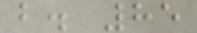b. 85
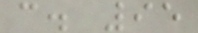c. 95
